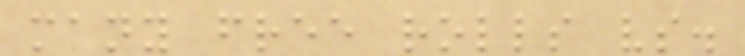many free rolls vs.
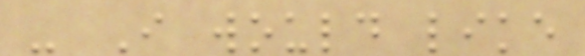- I would like
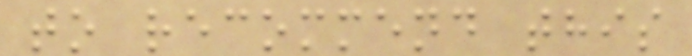to recommend this
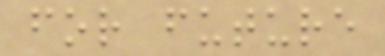for future
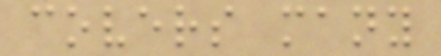covers many
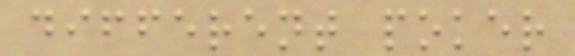different poker
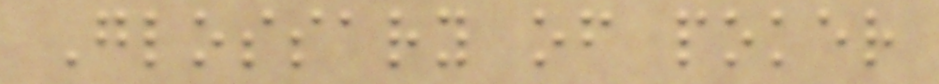Glossary of poker
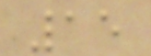15
